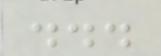...
